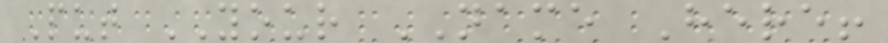Put YOUR NAME Here!
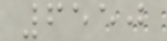6550
